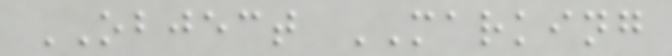OBJECT MARKING
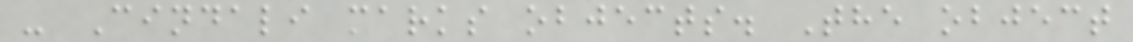- Cindali marks objects. The object
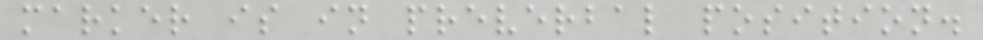marker is in preverbal position.
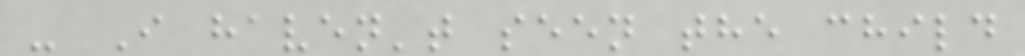- I haven't seen the child
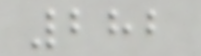282
